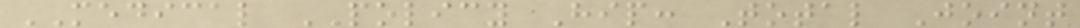MEDICAL POLICY Hip: Total Joint
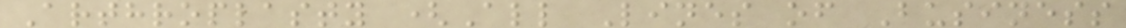Arthroplasty (All Lines of Business
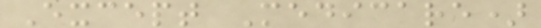Except Medicare)
